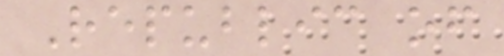Republic of
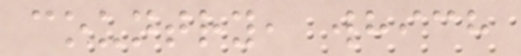country, which
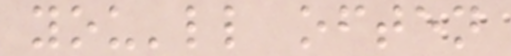you'll often
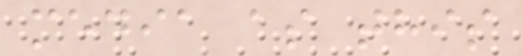media as this
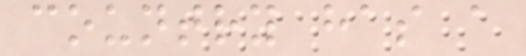country has a
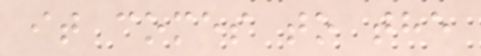it comes to the
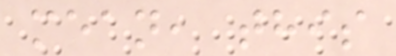mean, this
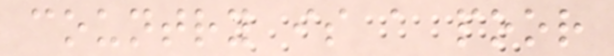country is a poor
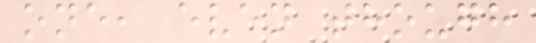one, even though
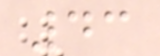43
